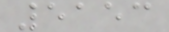5153
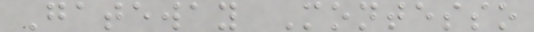Gateway Montesso
